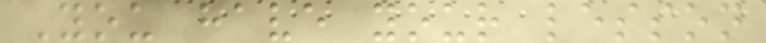You have your lesson
